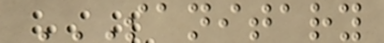SANITARY
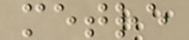metre
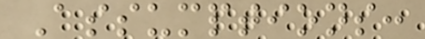Assumptions:
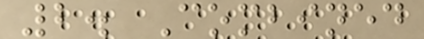2. Combined
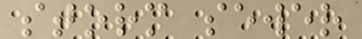storm sewer
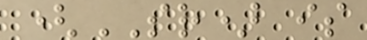(SR) is
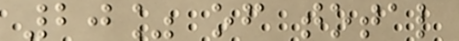20% of total
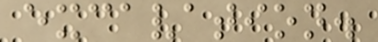excavation.
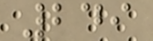249
